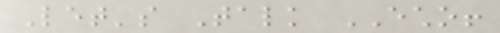Let's Talk ECHO!
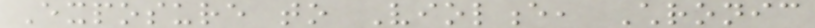Exposure to Violence, Chronic
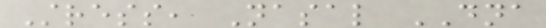Stress, Nasal DNA
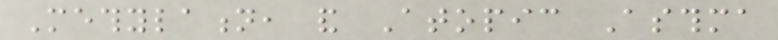Methylation, and Atopic Asthma
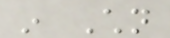in Children
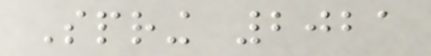Spring 2021
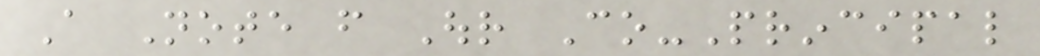A Note from Our Co-Principal
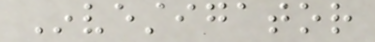Investigator
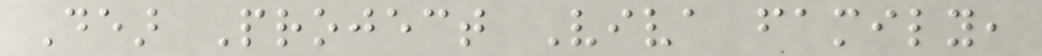Dear Project Viva family,
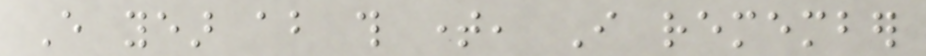Every year about this time, I remember
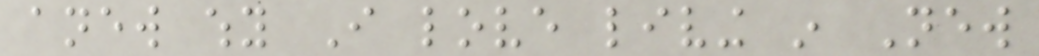anew why I love living in New
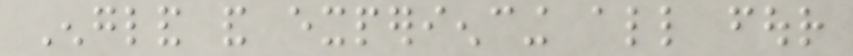England and experiencing all four
